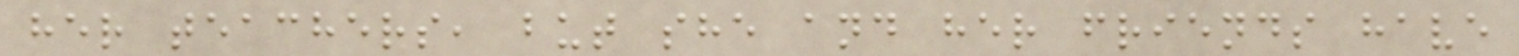her teachers, but she and her friends have
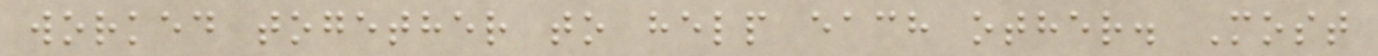worked together to help each other. Most
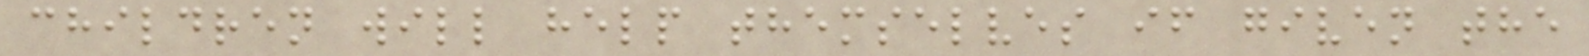children will help themselves if given the
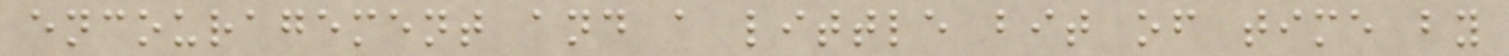encouragement and a little bit of time by
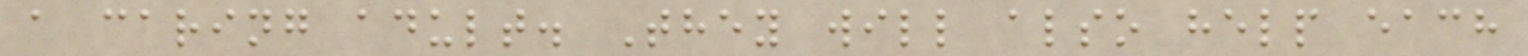a caring adult. They will also help each
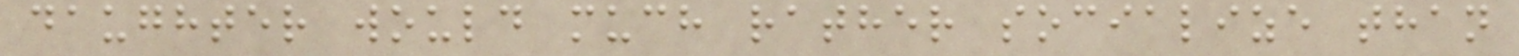daughter would much rather socialize than
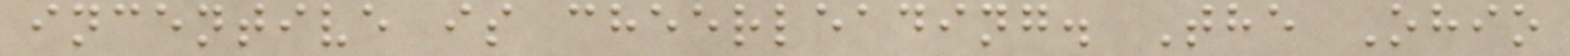incentive is cheerleading. The Ohio
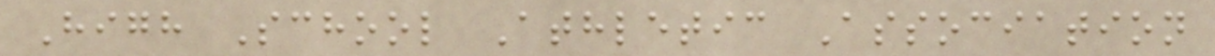High School Athletic Association
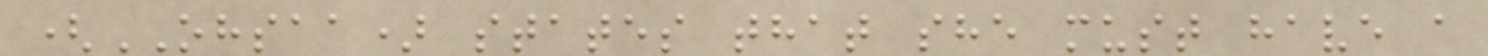(OHSAA) states that she must have a
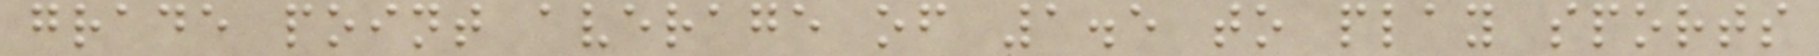grade point average of 1.5 to play sports
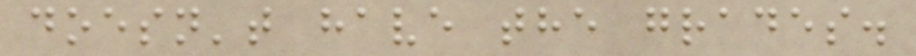doesn't have the grades.
